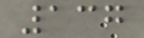137
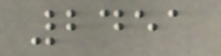2451
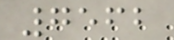7562
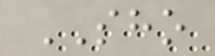SHO
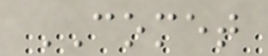COMET
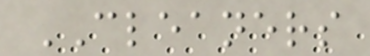CLEANERS
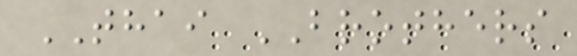THAI BROTHERS
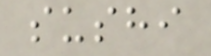sushi
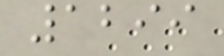1299
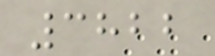3822
